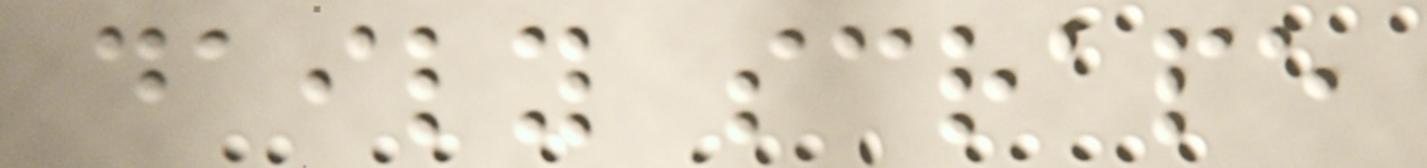daily scrape
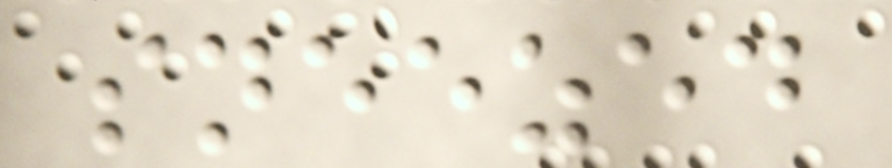sneezed
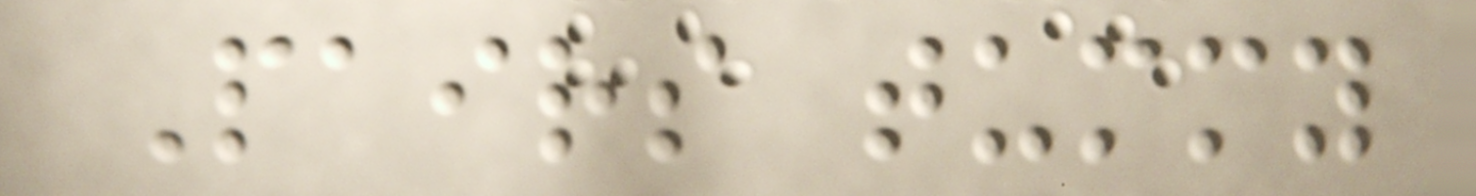Pairs tummy
